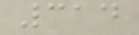314
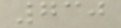730
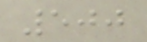500
